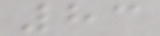83
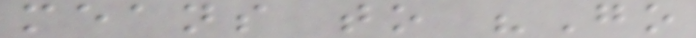means to "Go
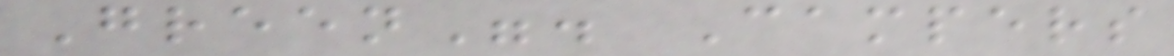Green". Campers
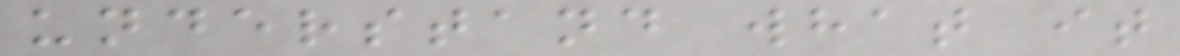understand what it
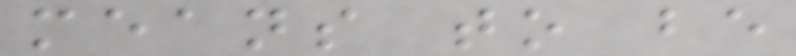means to be
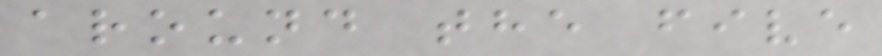around the five
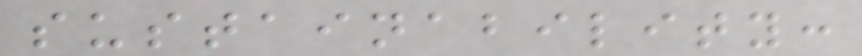sustainability:
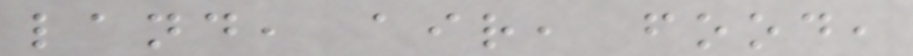land, air, food,
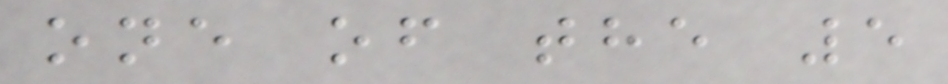one of the 5
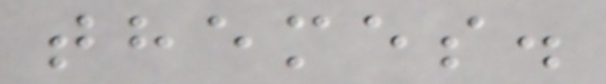themes.
